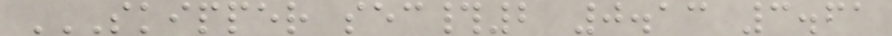SKIPPER SEC#2 0.13 3.61
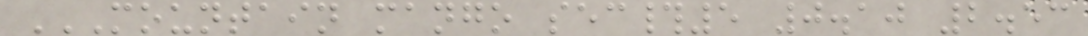MOUNTAIN MANGO SEC#5 0.10 2.53
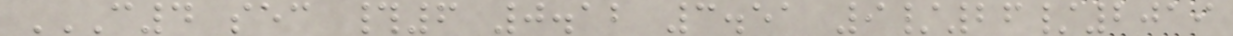C4 SEC #6 0.12 3.51 9/26/2019
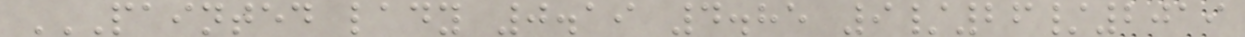PAINTED LADY 0.19 4.85 9/26/2019
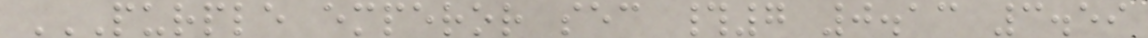PURPLE EMPEROR SEC #7 0.13 3.59
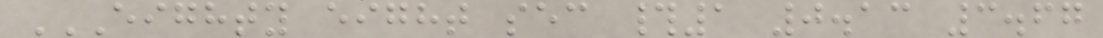EIGHTY EIGHT SEC #1 0.13 3.67
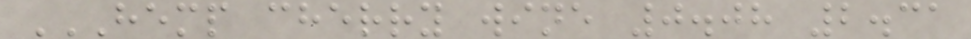HEMP CHERRY WINE 0.08 2.31
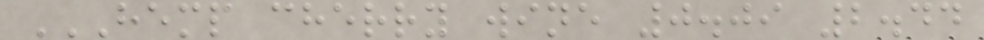HEMP CHERRY WINE 0.09 2.44
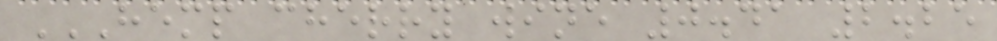HEMP CHERRY WINE 0.41 2.25
